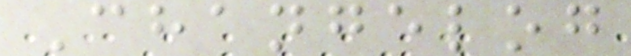Changelog
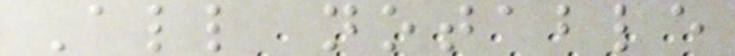All notable
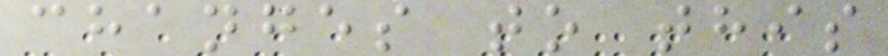changes to this
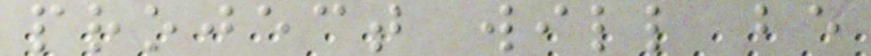project will be
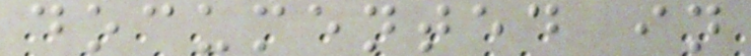documented in
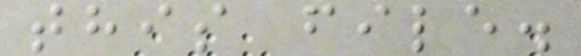this file.
